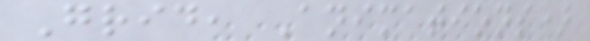Grid, Animations)
